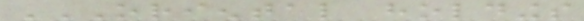ORIENTAL HOLDINGS
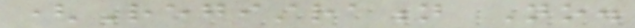(Registration No.
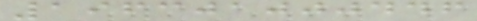196301000446
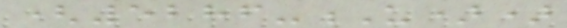(5286-U))
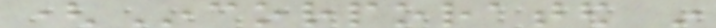(Incorporated in
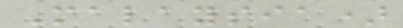Malaysia)
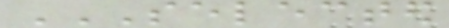SELECTED
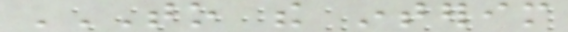TO THE INTERIM
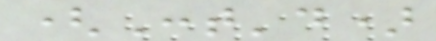(Cont'd)
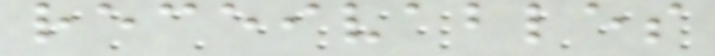receivables
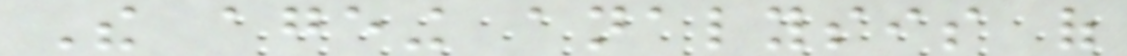The ageing analysis of
